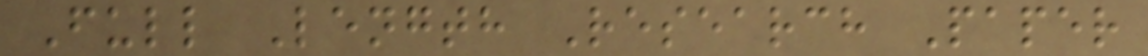Full Length Research Paper
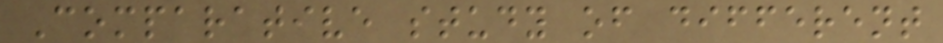Comparative study of different
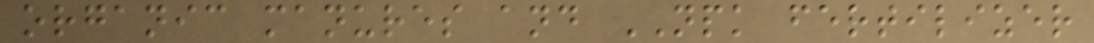organic manures and NPK fertilizer
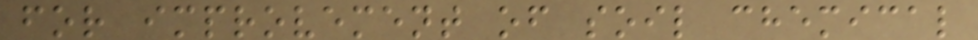for improvement of soil chemical
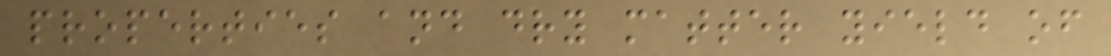properties and dry matter yield of
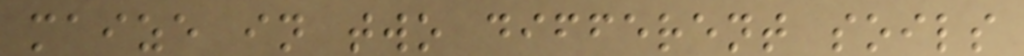maize in two different soils
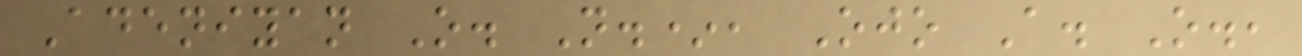Adeniyan O. N.*, Ojo A. O.,
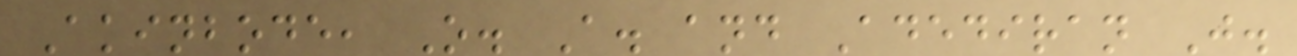Akinbode, O. A. and Adediran J.
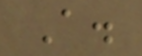A.
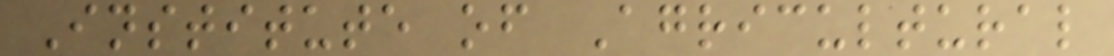Institute of Agricultural
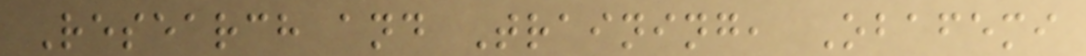Research and Training, Obafemi
